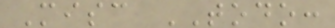Misc TODO:
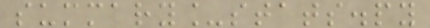summary_stats.py
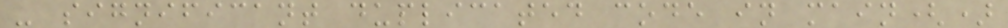- significant duplicated code in main()
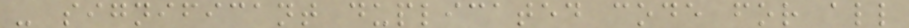- significant duplicated code for all
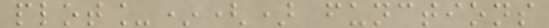plot_*() functions
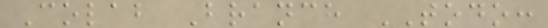Colab Branch TODO:
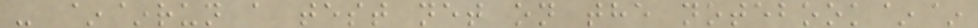- ~~run a test net on the notebook~~
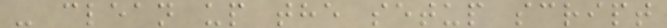- clean up the setup script
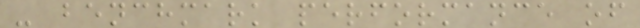- benchmark performance of
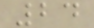24
